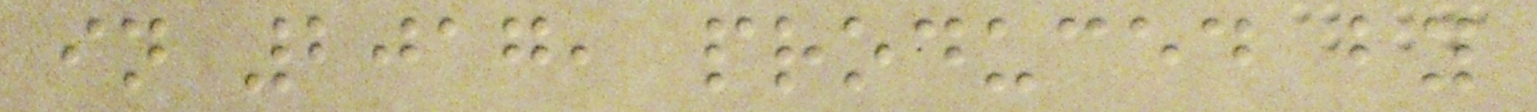in 2017, produced by
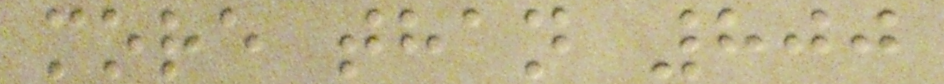more than 800
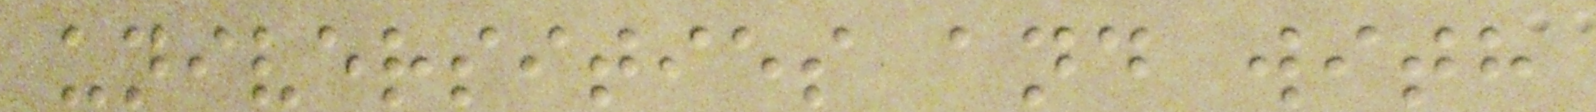universities and with
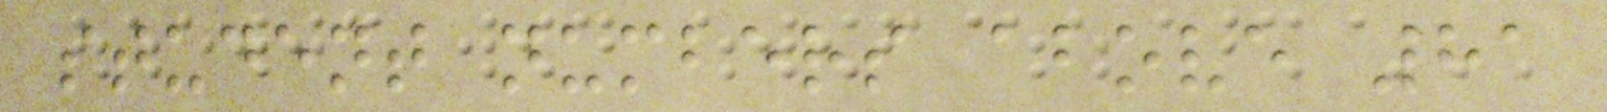student numbers above 81
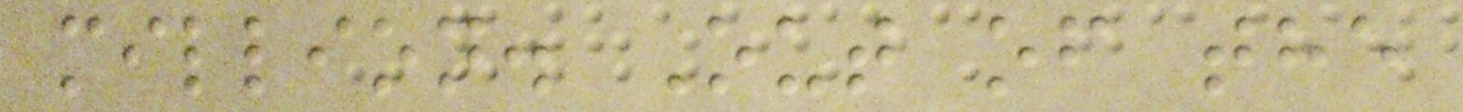million. Out of the
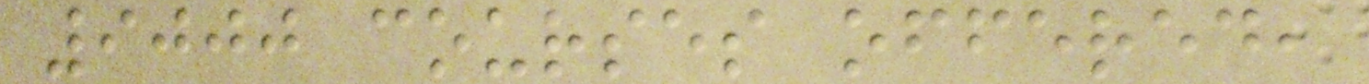9000 courses offered,
